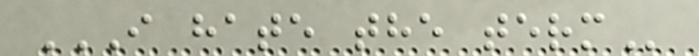I HATE THE TERM
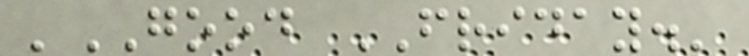'GOOD FRIDAY.'
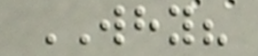WHY?
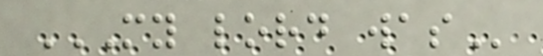MY LORD WAS
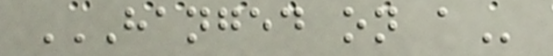HANGED ON A
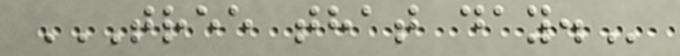TREE THAT DAY.
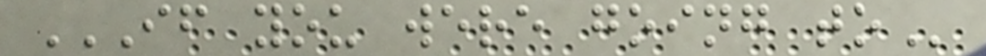IF YOU WERE GOING TO
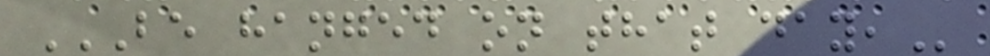BE HANGED ON THAT DAY,
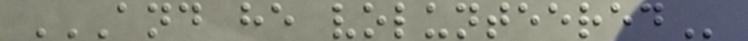AND HE VOLUNTEERED
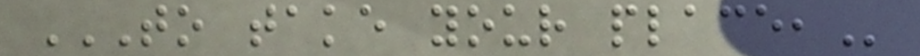TO TAKE YOUR PLACE,
